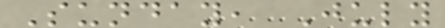Sunday, July
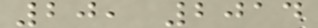20, 2014
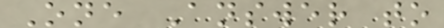One Answer to
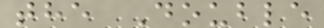the Double
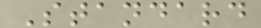Standard
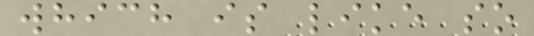which is like so
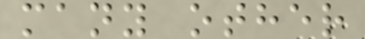many other
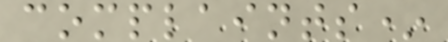complaints*
